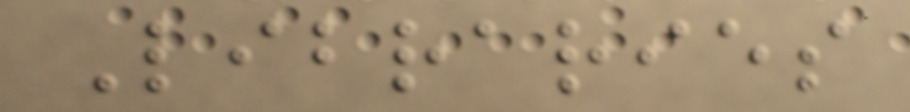Libraries
